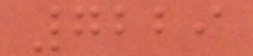7229
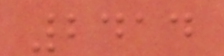2414
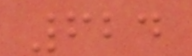624
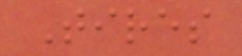Tires
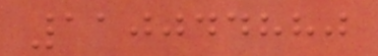110044880
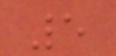5
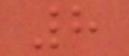8
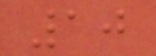10
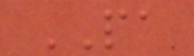PA
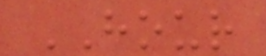HOUR
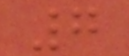7
